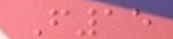F15
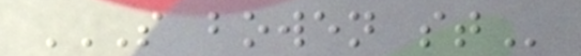S BOWEN ST
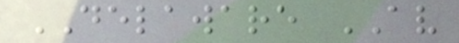DELAWARE AV
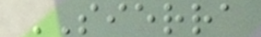SIERRA
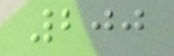200
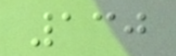130
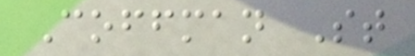Coffman St
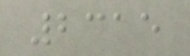2315
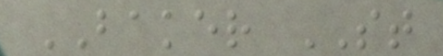BAKER ST
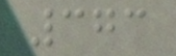373
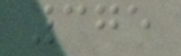375
